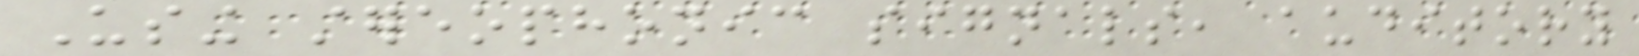Using stereophonic signals, auditory
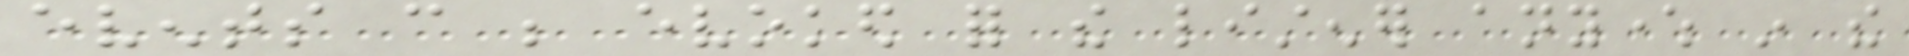events can be evoked for the listener anywhere in the
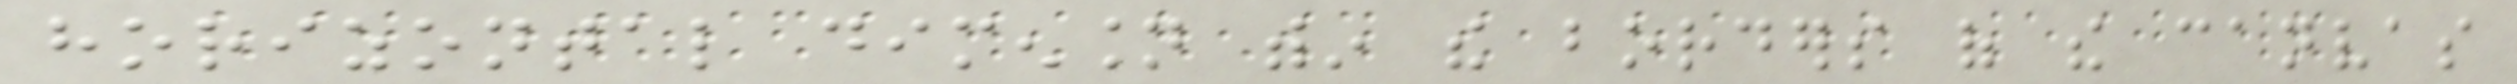horizontal dimension within the borders of the canvas
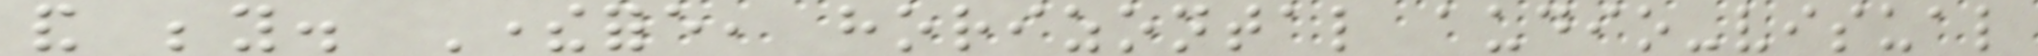and beyond. Therefore, horizontal audio-visual
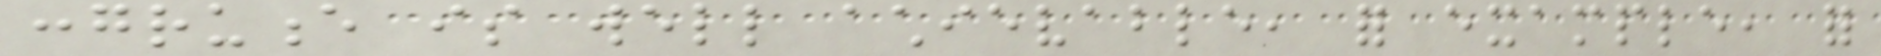congruence is well achievable, for example, for
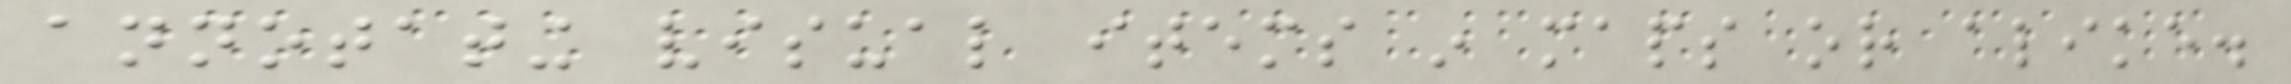annotating visual items in maps or alike.
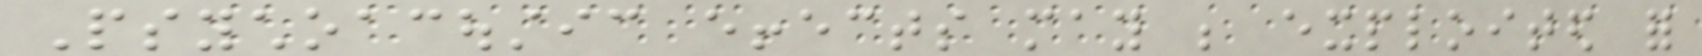Psychoacoustic effects may be exploited for
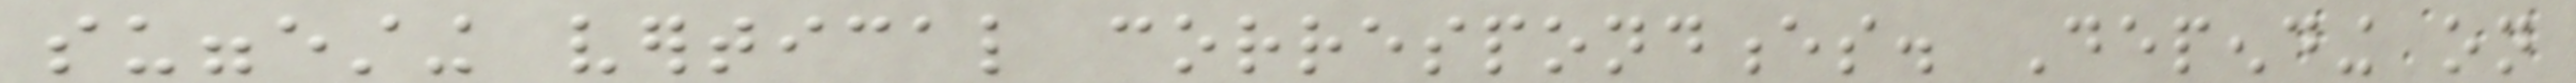suggesting vertical correspondences. Depending on
